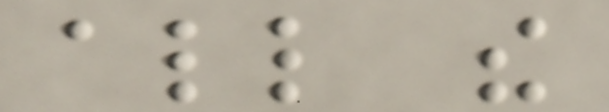all the
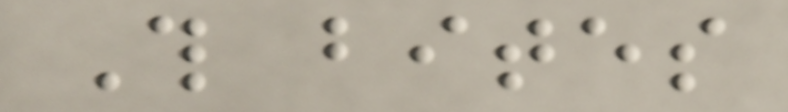This bites
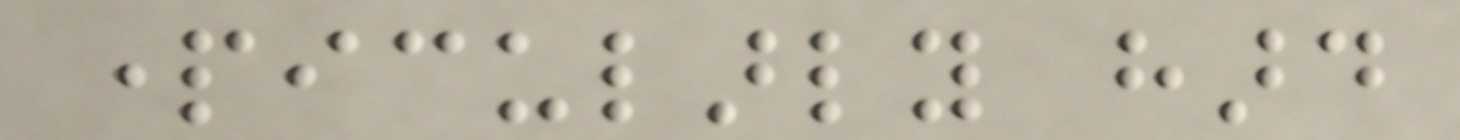particularly hard
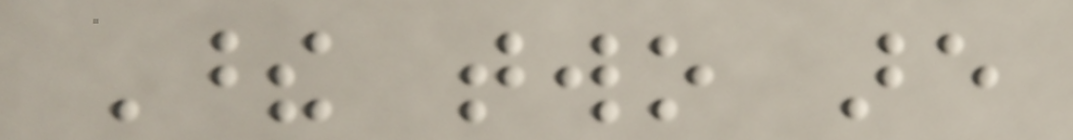These two are
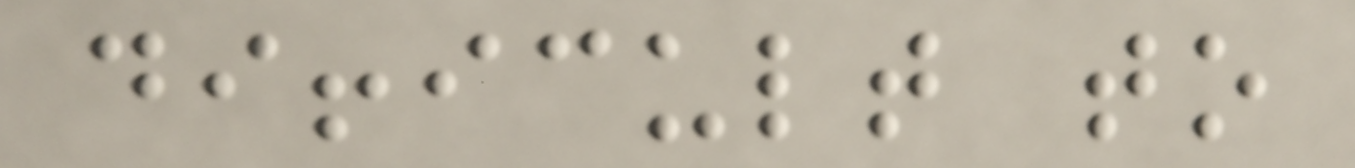difficult to
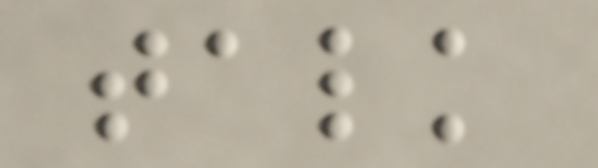talk
